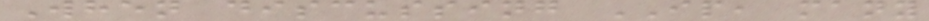When discussing IP, many
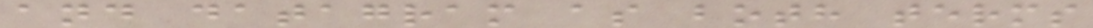and datagram as both terms
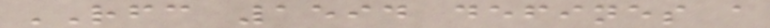RFC 1594 defines a
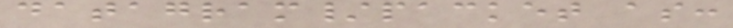datagram/packet as:
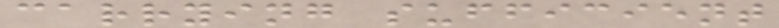carrying sufficient
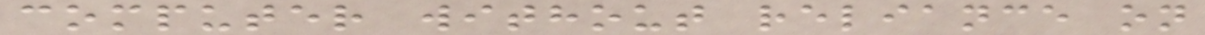computer without reliance on
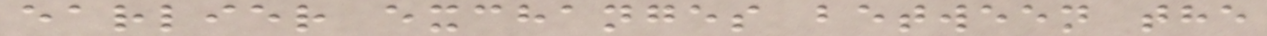earlier exchanges between the
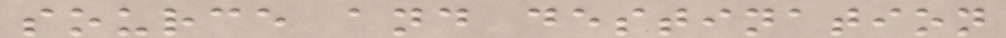source and destination
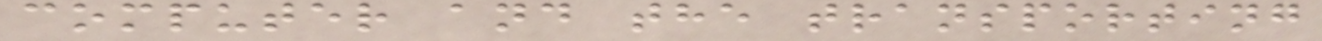computer and the transporting
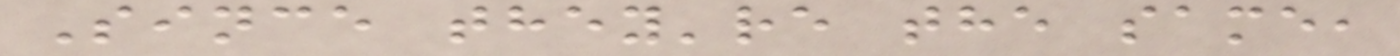Since they're the same,
